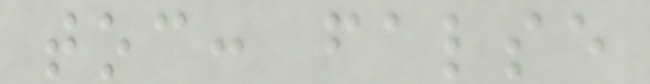toc: false
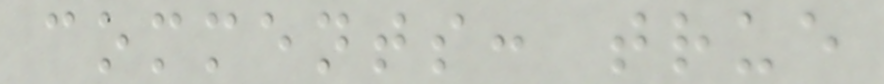comments: true
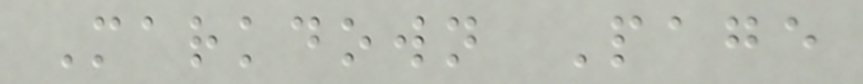Markdown Page
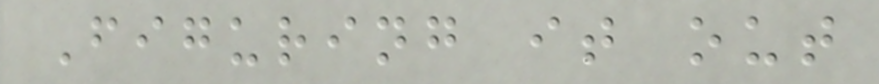Figuring it out
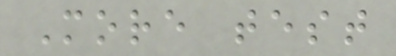More test
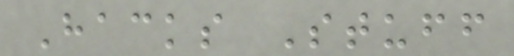Hacks Stuff
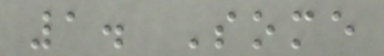1. Some
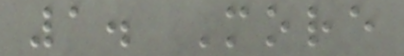1. More
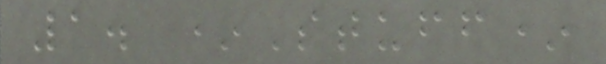1. *Stuff*
